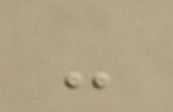-
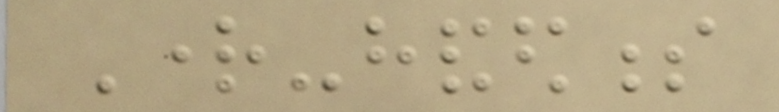Right-handedness
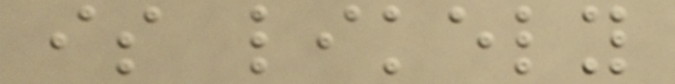is likely
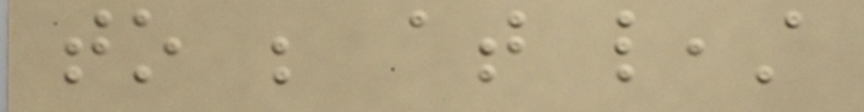to be at least
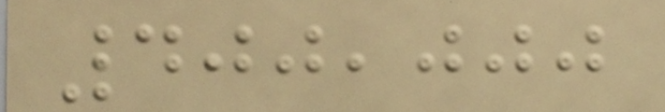400,000
